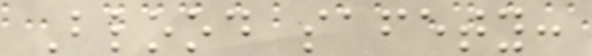Blood safety:
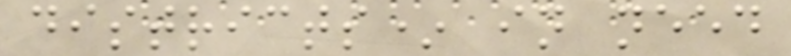districts* in need
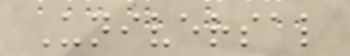Universal
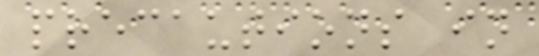precautions in
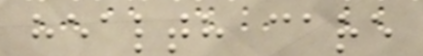health care
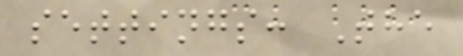settings: The
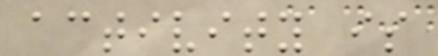activity is
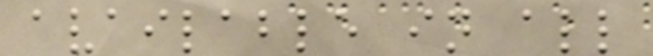available in all
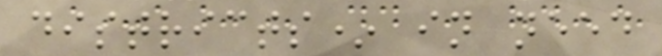districts* in need
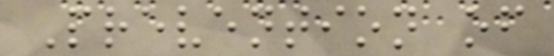Prevention of
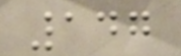147
